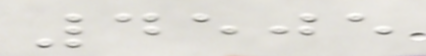4505
